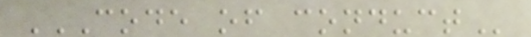CODE OF CONDUCT
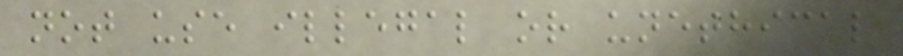not use illegal or unethical
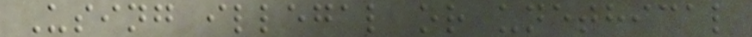Using illegal or unethical
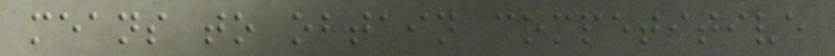means to obtain competitive
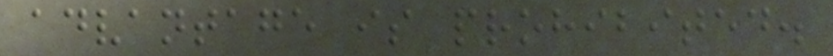advantage is prohibited.
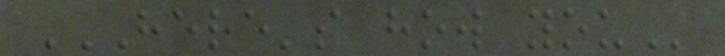HERE'S HOW YOU
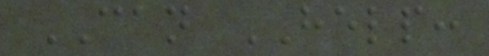CAN HELP:
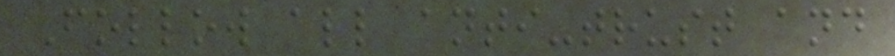Follow all anti-trust and
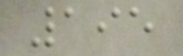195
